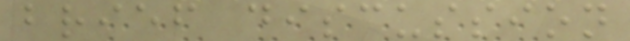brief discussion
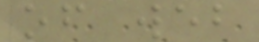of web
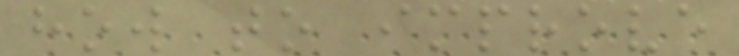how to improve
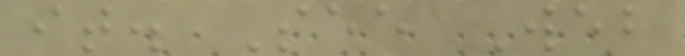it. See Web
